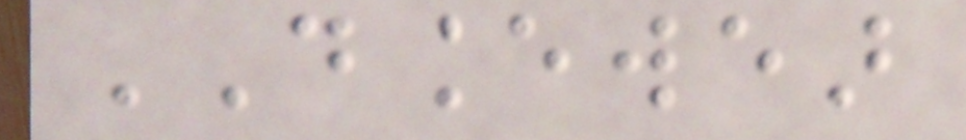DANCEWEAR
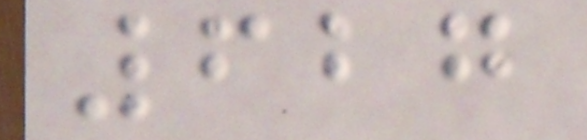627
